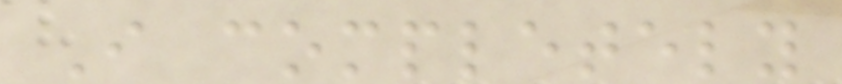I completely
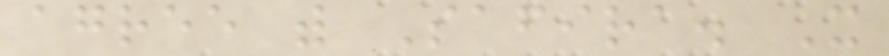agree with Safira. It
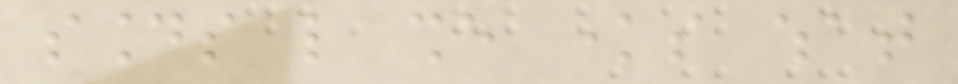sounds like she knows what
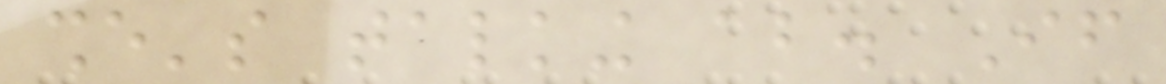she's talking about. If
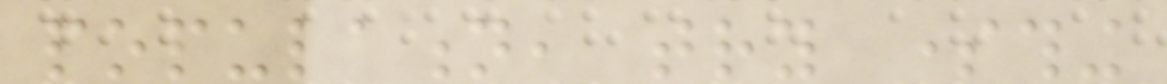population, try something
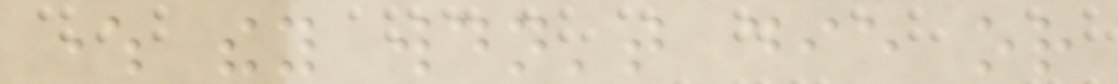where they wouldn't die or
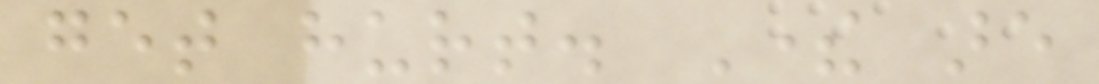get hurt. There are
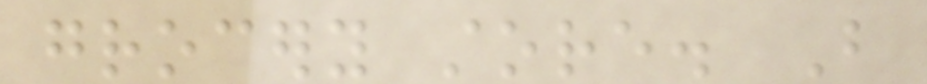grocery store. But
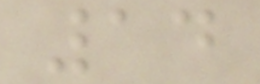14
